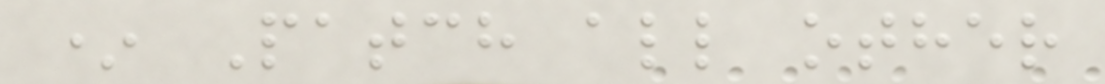* Patch all other
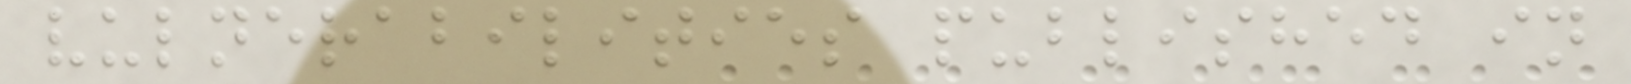vulnerabilities published in
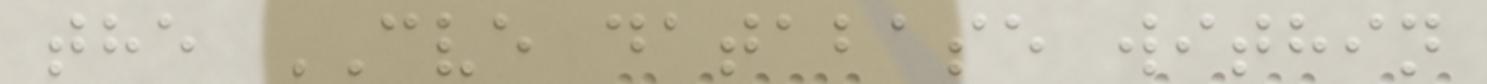the CVE database within
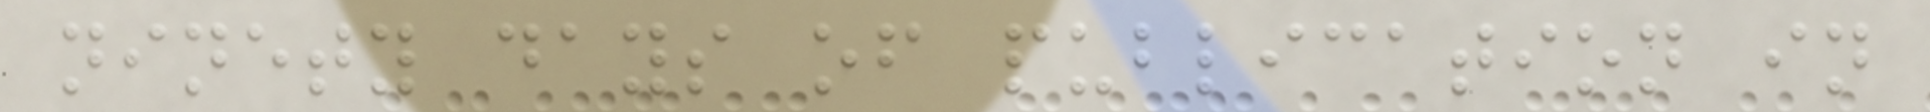ninety days of publication in
